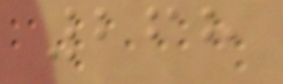268
